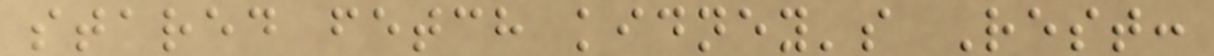stared fetch kidney's Rest:
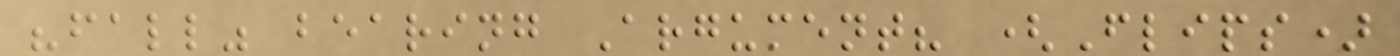"fall" bearing Argument? (Flips)
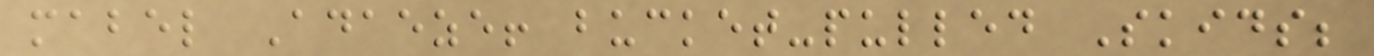mabel Adaeze! bucket-pulled Skids;
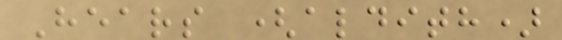Hears (aldith)
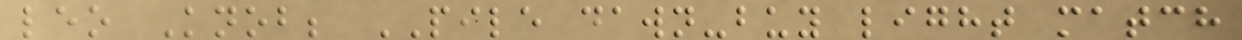leo Knob; PILE dawn-buy light match
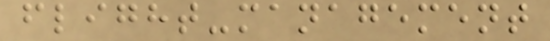flight-management
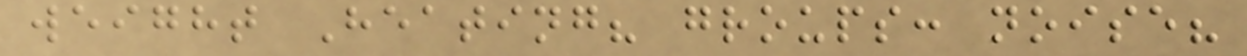weight Heating? groups: noise?
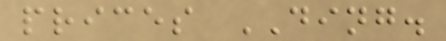prices DING.
